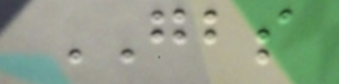GBS
